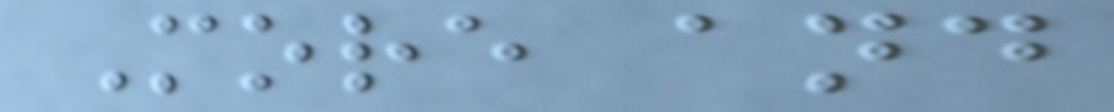More and
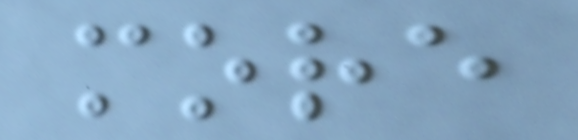more
